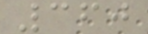360
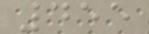455
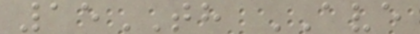15TH AVE
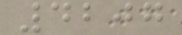4207
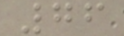76
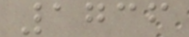1736
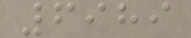6989
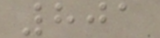801
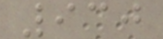930
